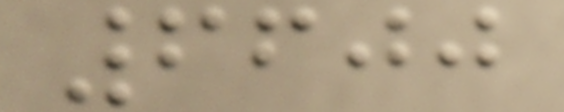6600
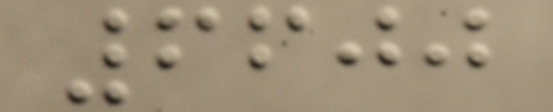6600
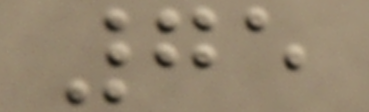75
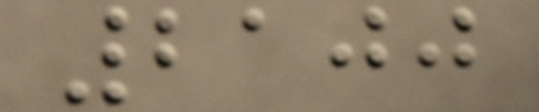2100
